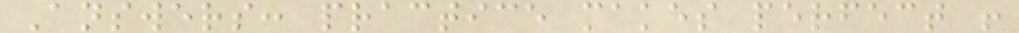Answers: practice makes perfect !
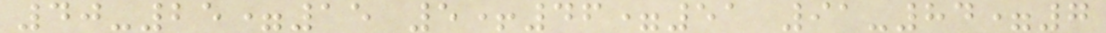40-25=15 5+46=51 91-84=7
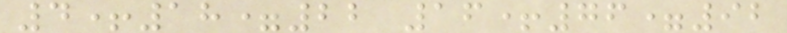4+18=22 16+76=92
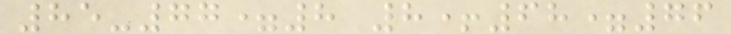85-77=8 8+68=76
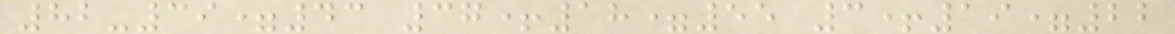82-39=43 37+18=55 3+19=22
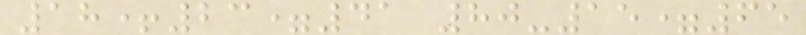18+23=41 80-15=65
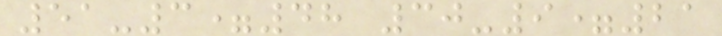51-3=48 30-9=21
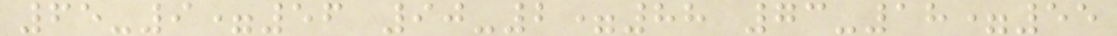65-9=56 90-2=88 73-18=55
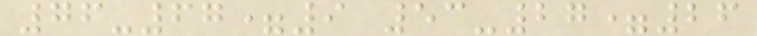76-67=9 53-27=26
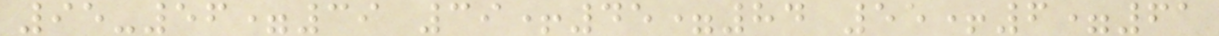95-56=39 39+45=84 55+6=61
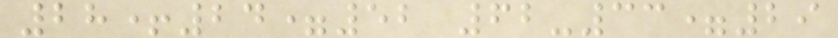28+24=52 62-33=29
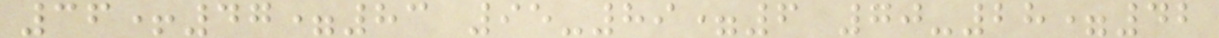36+47=83 95-89=6 70-28=42
